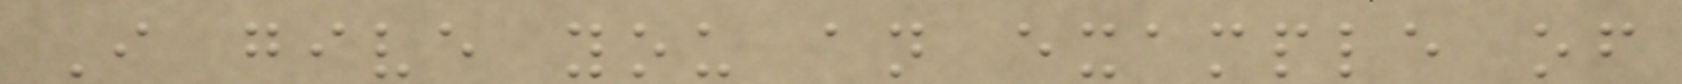I give you an example of
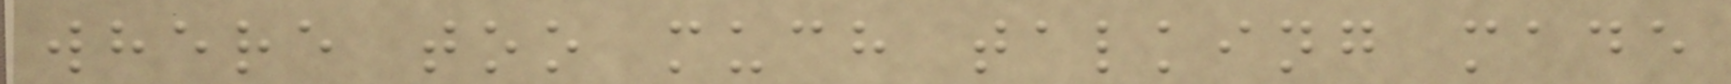where too much talking made
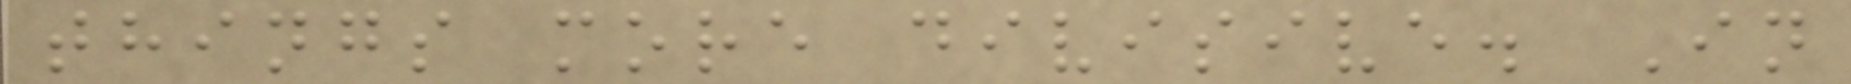things more divisive. In
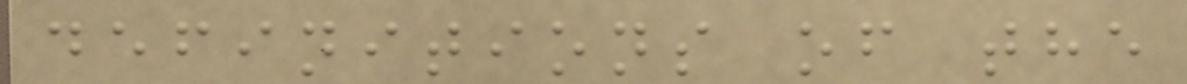definitions of the
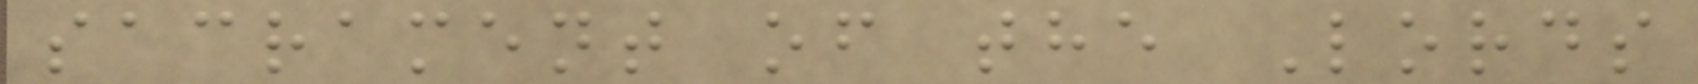sacrament of the Lords
